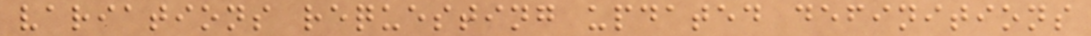variations requesting updated definitions
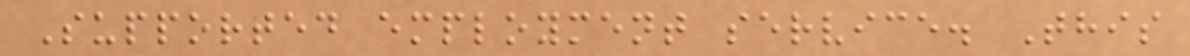Supported employment service. This
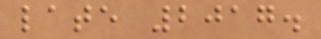late 2017.
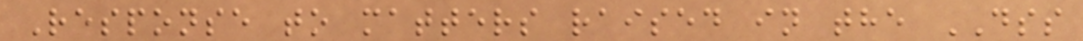Response to matters raised in the DSS
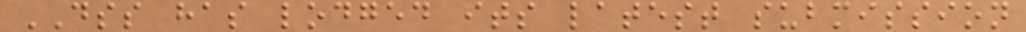DSS has lodged its latest submission
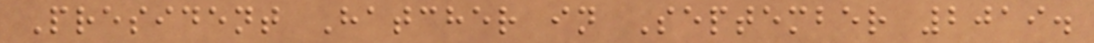President Hatcher in September 2019.
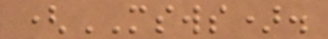(MSWS).
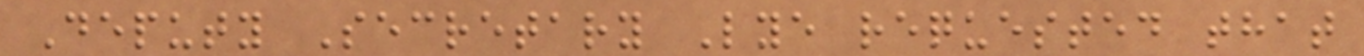Deputy Secretary Lye requested that
